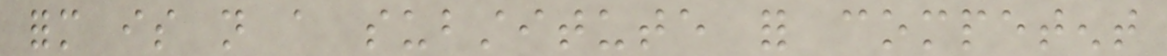form is not a substitute for competent
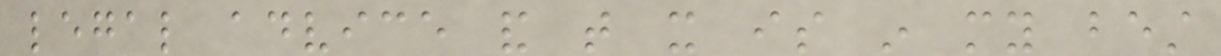legal advice and that it is in my best
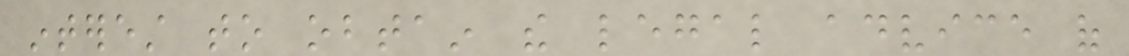interest to obtain the legal advice of
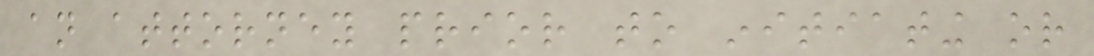an attorney prior to initiating or
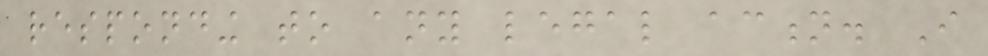responding to any legal action. I
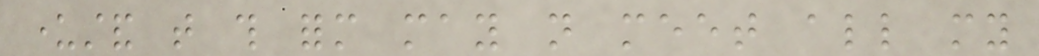understand that this form may not meet all my
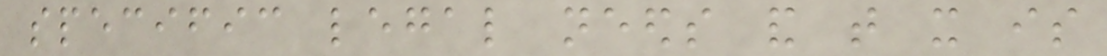specific legal needs and that it is
